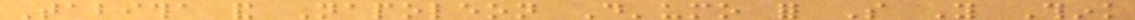Tabitha and Napoleon D'umo for So You Think
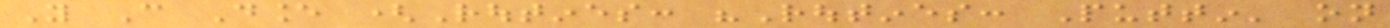You Can Dance (Routines: "Routines: Puttin' on
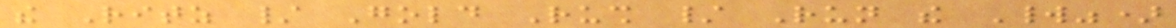the Ritz / Gold Rush / Run the World")
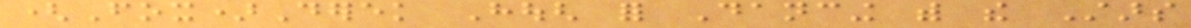(Fox)Derek Hough for Dancing with the Stars
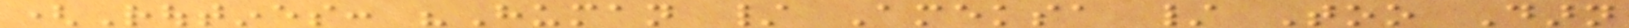(Routines: "Human / Ameksa / Too Darn
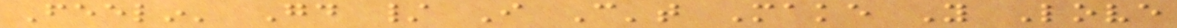Feelin' Good / I Can't Make You Love
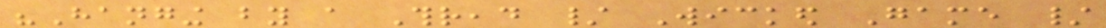"Hanging by a Thread / Wicked Game /
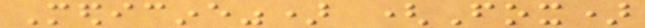Medicine") (Fox)
